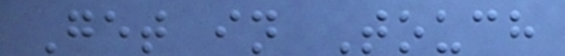Get in Touch
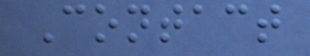Contact
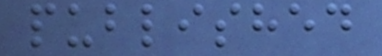published
